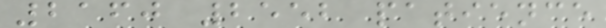2160 2552 patience
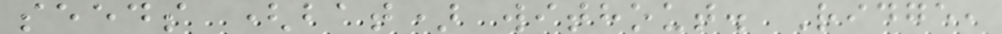seeds (bat) without. Ridge,
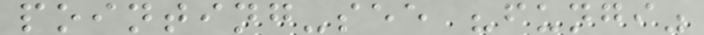pointing-see "fungi"
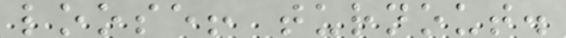loose! turnout.
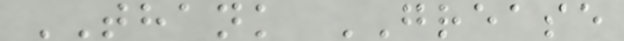THANK GREASE
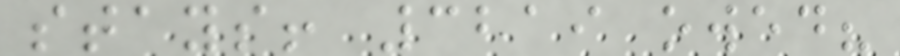stays! 3219 owed?
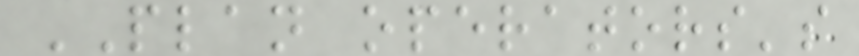PLAN operators's
